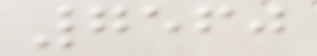7560
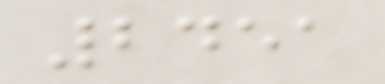2451
